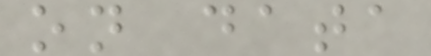on data
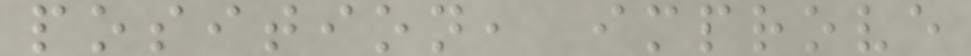position, improve
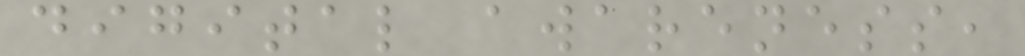digital awareness,
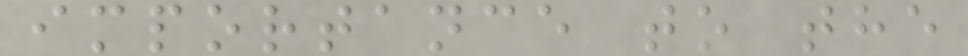importance to the
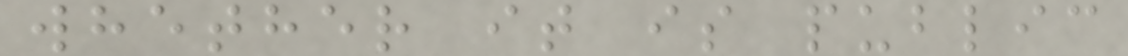whether it is public
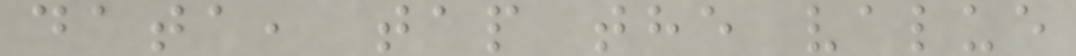data, tap the value
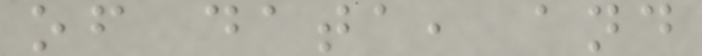of data, and
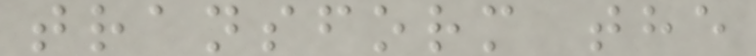transform the
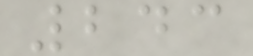243
